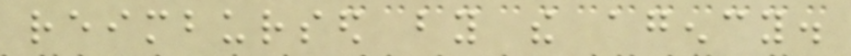reimbursed by the agency.
